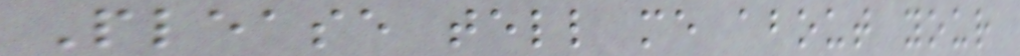Please tell me about your
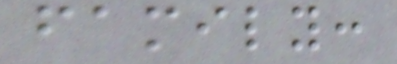family:
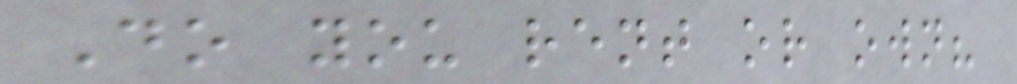Do you rent or own?
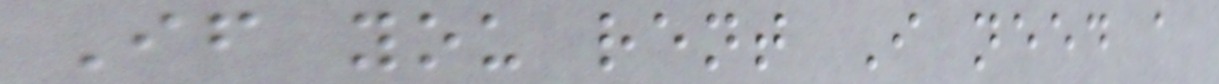If you rent I need a
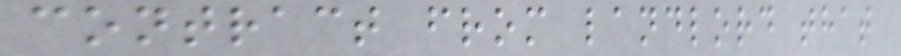contract from landlord that
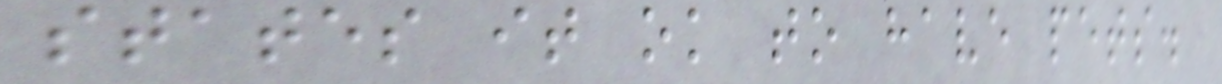states it ok to have pets.
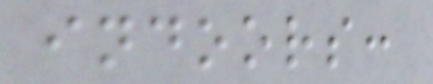indoors:
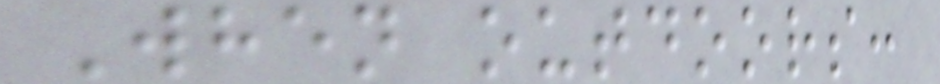When outdoors:
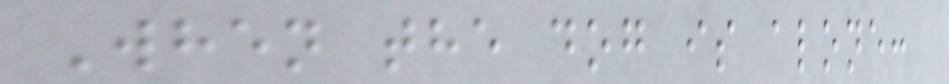When the dog is alone:
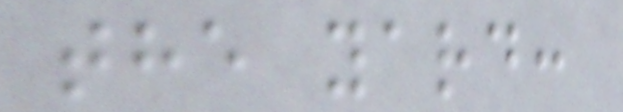the yard:
